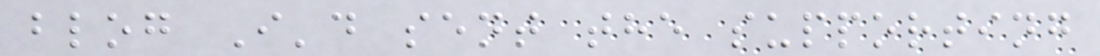blog I'd sent the supporting
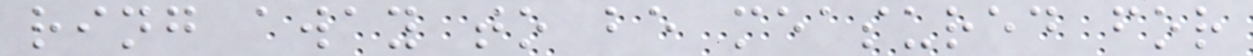ring away to be measured for
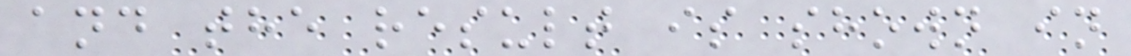and the result is shown in
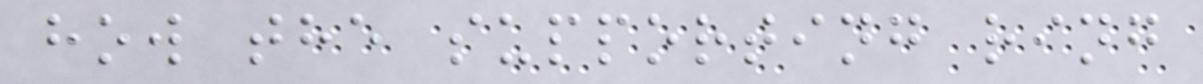how the supporting ring
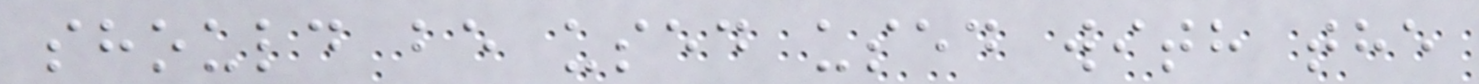should be used used with the
